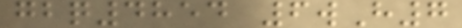gbq4854 6wH7
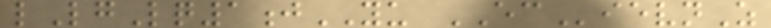lLgLq1jYU ECievnZ
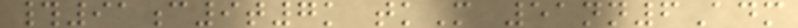#91c9t7k tkM 51nn6Adm
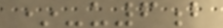*-u6b
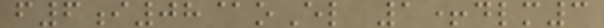f6i08@oEl 1+dlm3
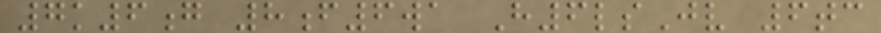7k6g 8f6wa H6lsJv 6tc
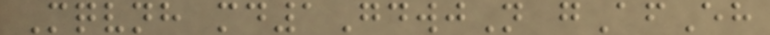Mqvnh md1GdwjN gAfEh
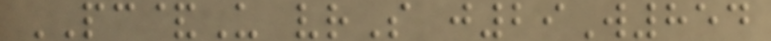PC&U vrS j29W854
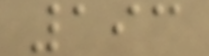193
